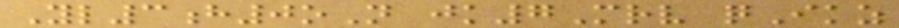Yl3h0oN jk7Mrv qIkz
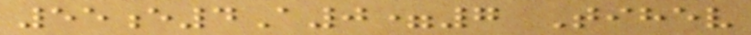55e4A0=7 Tihev
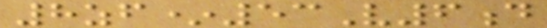8zf*53V6d
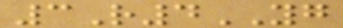3R4YG
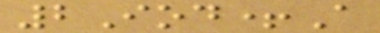2Iod+A
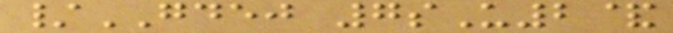/GDEJ 7sU2&
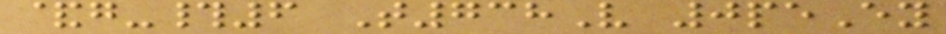&g-#6 T738V 0peEy
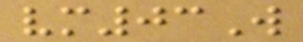vm03W
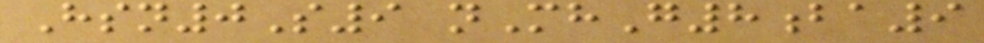Hsn0S9 nMhG8ba9
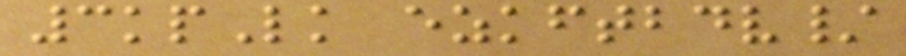3kpLk ezkftbdv/
